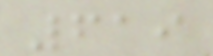619
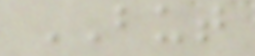BUT
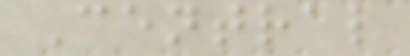Central
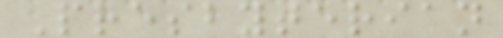Presbyterian
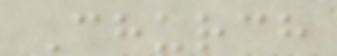Church
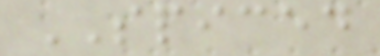SPICED
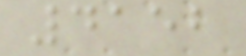4152
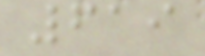619
